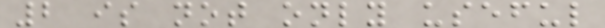2 is not only useful
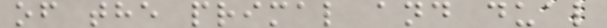of the primal and dual
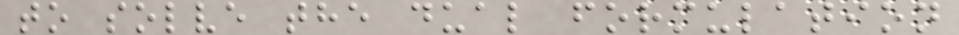to solve the dual formulation
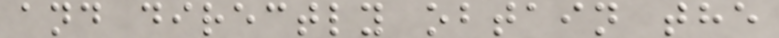and directly obtain the
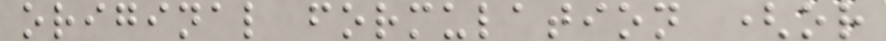original formulation (or
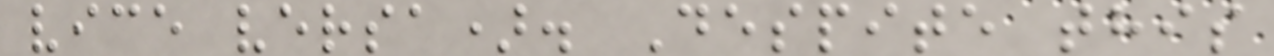vice versa). Despite this
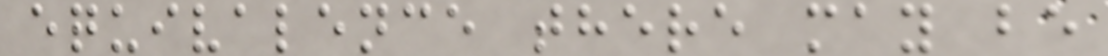equivalence there may be
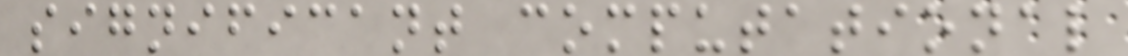significant computational
